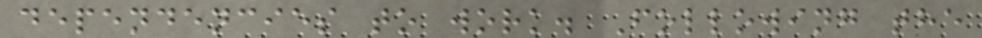dependencies to work. Following the
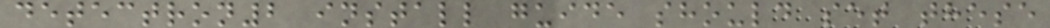detectron2 install guide should set these
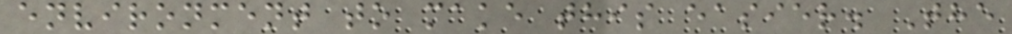environment to make this easier. The
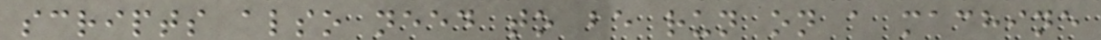scripts also need to be run on a machine
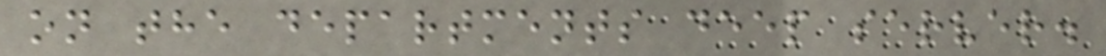on the departments deep server.
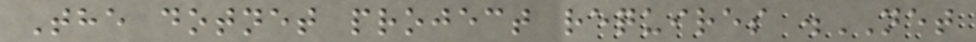The dotnet project requires .NET
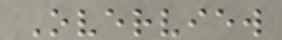Overview
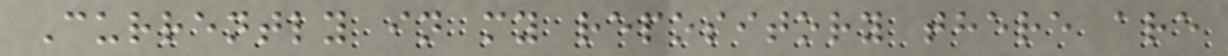Currently in my repository there are
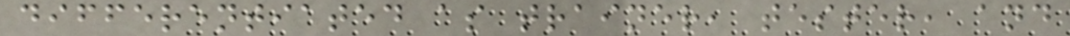differentiated as trainer, tester, and
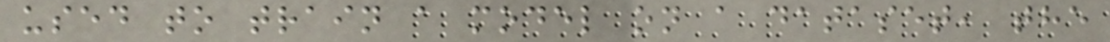used to train a model on a dataset, the
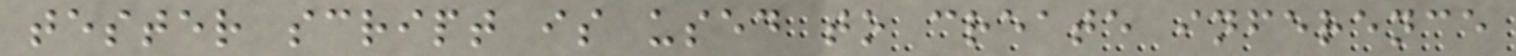tester script is used to create inference
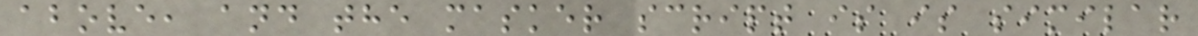above, and the masker script is is similar
